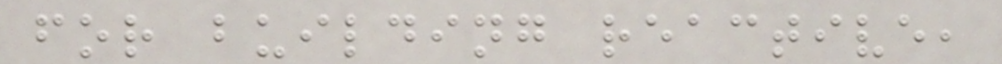for building reactive,
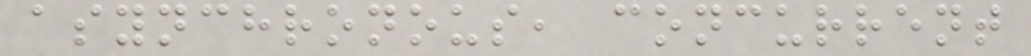asynchronous, concurrent
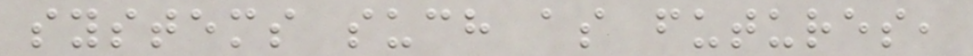systems such as futures,
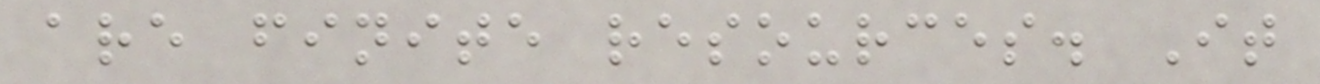are finite resources. It
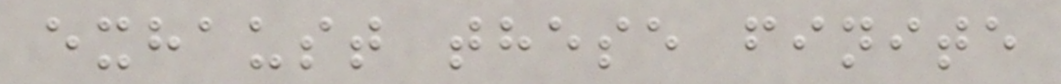exhaust these finite
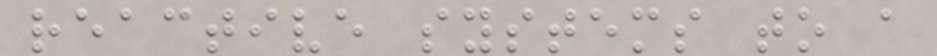reactive systems to a
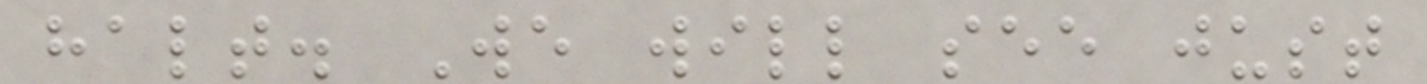halt. We will see just
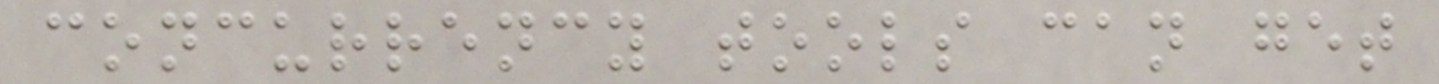concurrency tools can get
